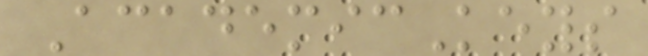AcademicKeys
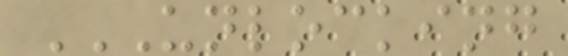UNLOCKING
